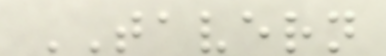TAVERN
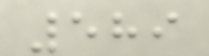589
